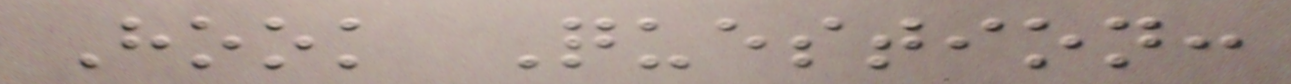Hook Question:
